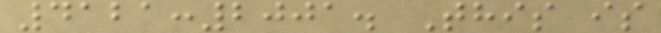4121:2001. This is
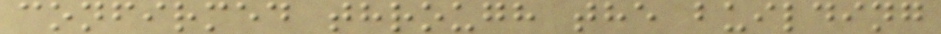confirmed through the building
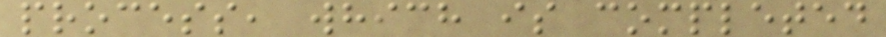process, which is completed
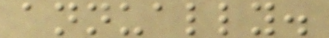annually.
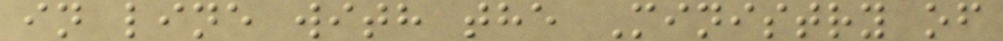in line with the Ministry of
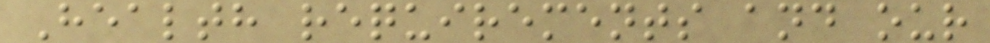Health requirements and our
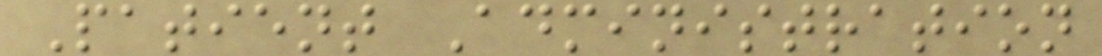Patient Administration
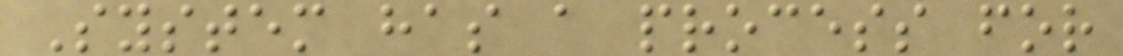System has a process for
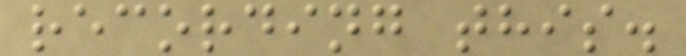recording this.
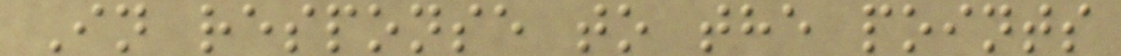In response to the points
